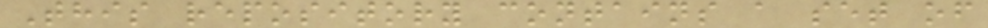This repository contains a set of
